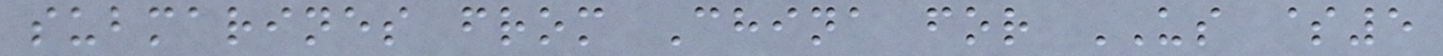submarines from China for US $5
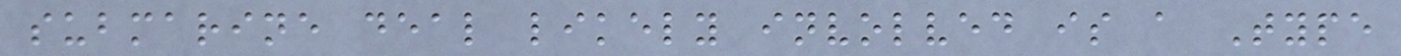submarine deal likely involved is a Type
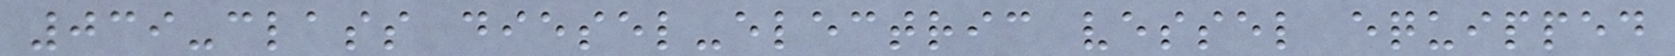039-class diesel-electric vessel equipped
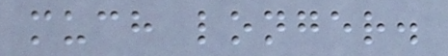much longer.
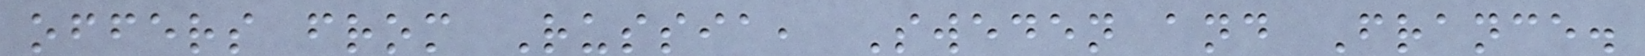offers from Russia, Sweden and France.
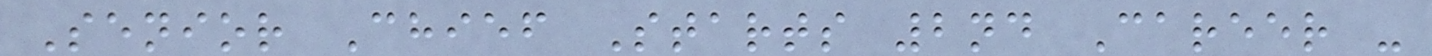Senior Chief Starts 2nd Career -
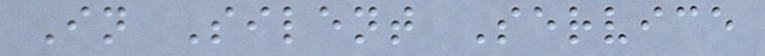In Silent Service
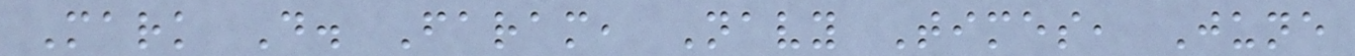Mark D. Faram, Navy Times, June
